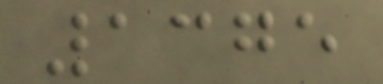1375
